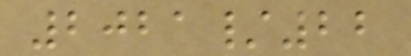2021/22
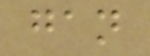gan
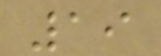19
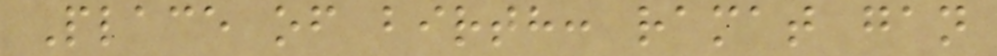Place of birth: ramat gan
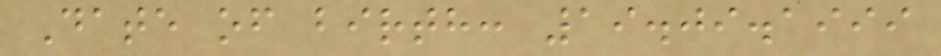Date of birth: 19.09.1999
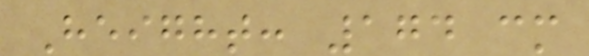Height: 174 cm
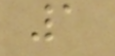1
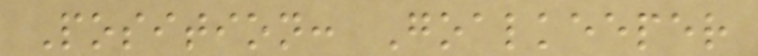Position: Goalkeeper
